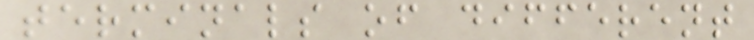terminals of different
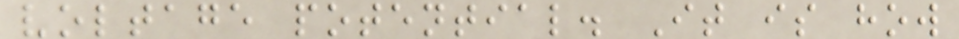voltage potential. It is how
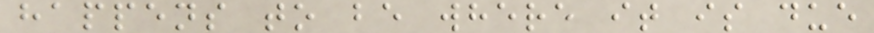happens to be where it is due
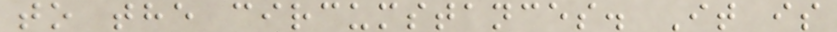to the circumstances. It is
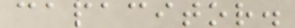capacitor.
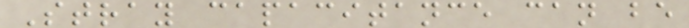Stray capacitance can be
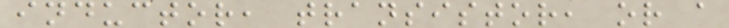inductor, transistor, or a
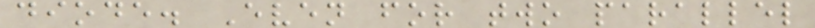diode. Even for two parallel
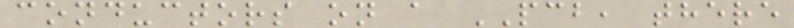conductors on a PCB, there
